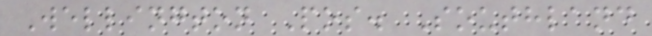Wellington Pos. Southland
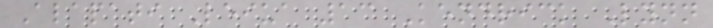Alapati Leiua 13 Kendrick Lynn
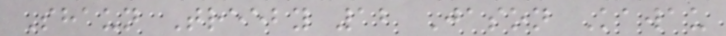Shaun Treeby 12 Jason Kawau
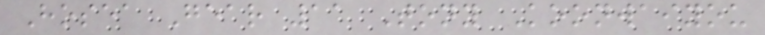Hosea Gear 11 Tony Koonwaiyou
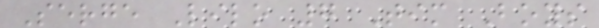Serge Lilo 7 Tim Boys
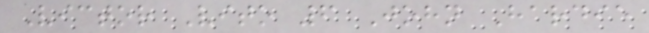Victor Vito 6 John Hardie
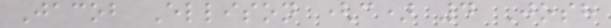Jacob Ellison (c) 4 Josh
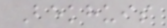Bekhuis
